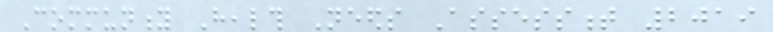Community Health Needs Assessment 2019
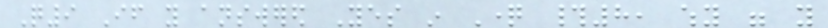Q9 If you answered Yes in Question #8, why were you
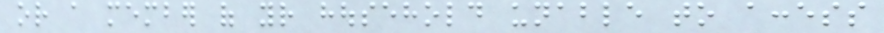or a member of your household unable to access
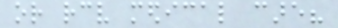or receive medical care?
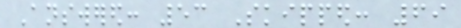Answered: 53 Skipped: 69
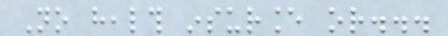No health insurance or...
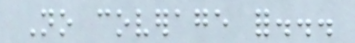No coverage for...
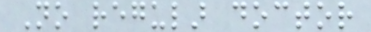No regular doctor
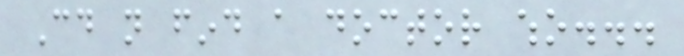Could not find a doctor who...
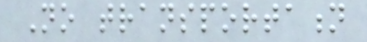No transportation
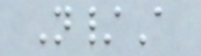N/A
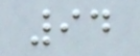94
